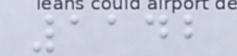1142
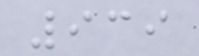939
